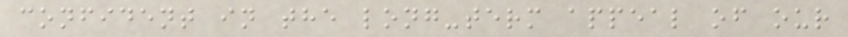confident in the long-term appeal of our
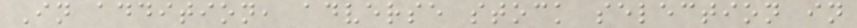In addition, adverse stock selection in
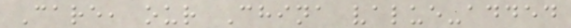Care, our China value-added
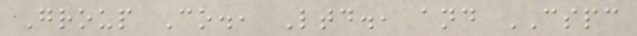Group Co., Ltd., and CSPC
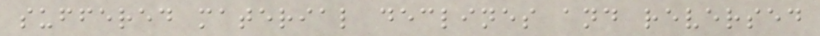suffered material declines and reversed
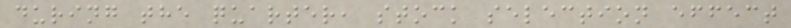during the quarter, stock selection effect
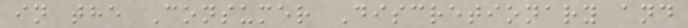in the Consumer Discretionary and
